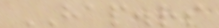HAP.rs
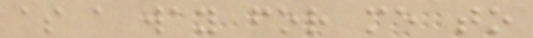as a way for me to
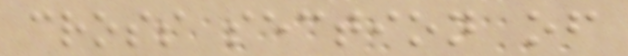cross section of
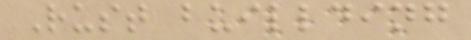Rust buillding
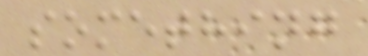something
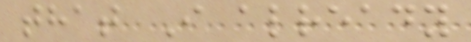that I already
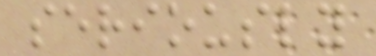seriously
